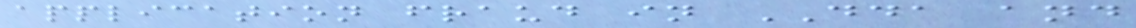application fraud in DDA and
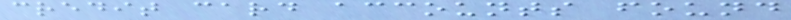credit card accounts found
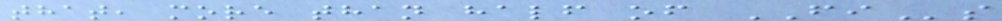that, more than half of FIs
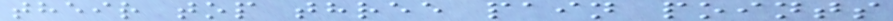their top three pain points
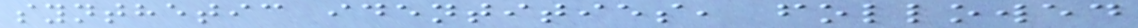synthetic identities, followed
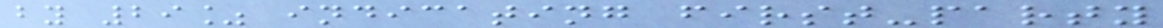by 29% indicating first-party
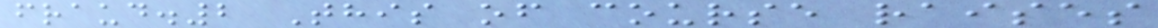fraud.2 This of course raises
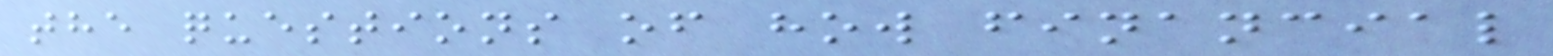the questions of how financial
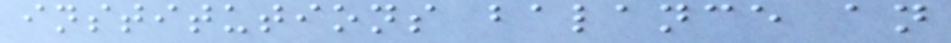institutions balance an
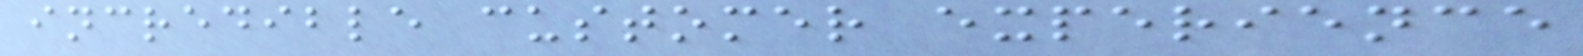incredible customer experience
